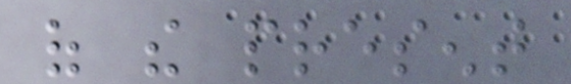of the present
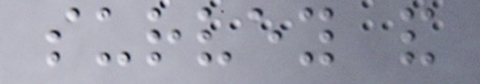survey and
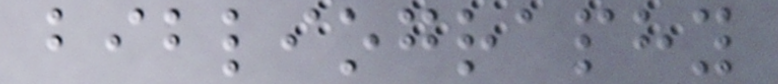bibliography
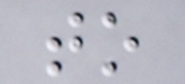to
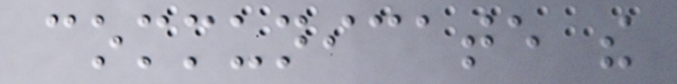communicate the
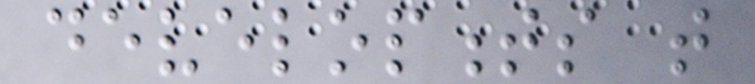developments that
